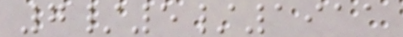7/5/1911
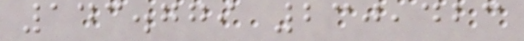143.779 230,423
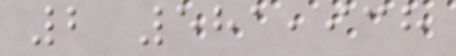2 581,938
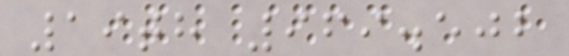19th 969.502
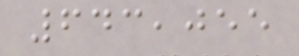643,055
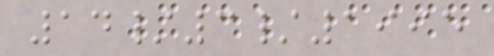14/3/1995
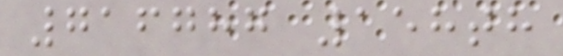716787 158th
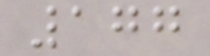177
